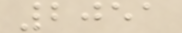2051
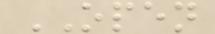OPEN
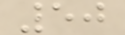50
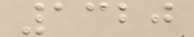1320
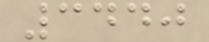3440
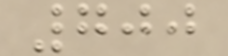700
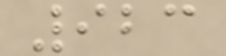923
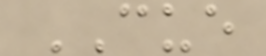CUE
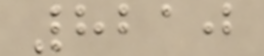8210
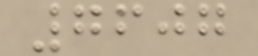7607
